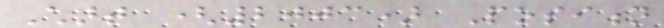Chart (2003) Position
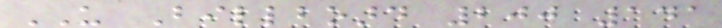US Billboard 200 141
